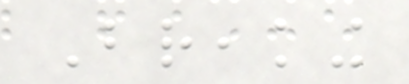Breaking
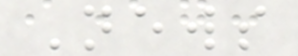News
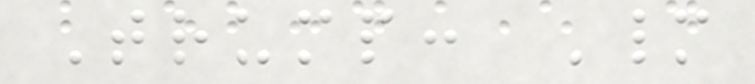Trump: Many
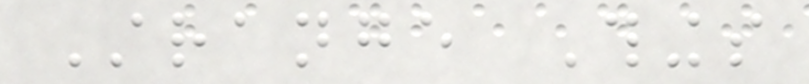Strange Things
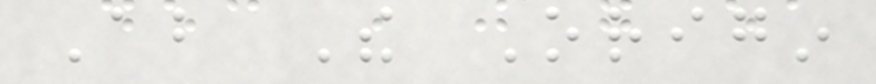About The Origin
